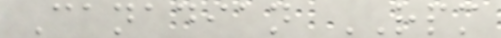Canadian RPM
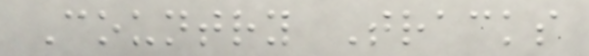Country Tracks
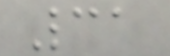31
